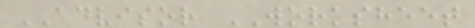ADVISOR WORKSHEET
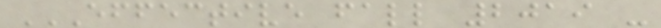EFFECTIVE FALL 2019 -
